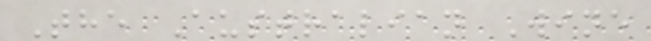The Australian Wine
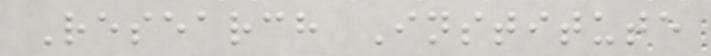Research Institute
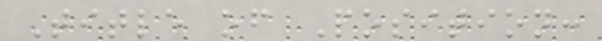Title of Position:
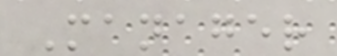Manager
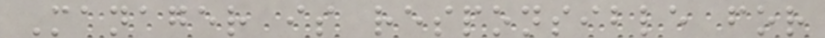Manager is responsible for
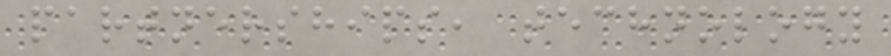partnerships, technology
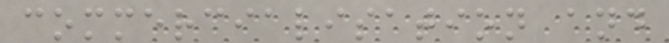commercialisation and
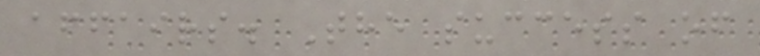affairs. The success of
